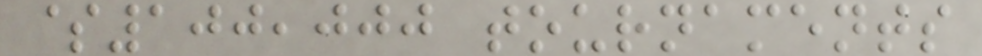$100,000 tournaments
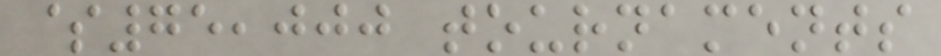$75,000 tournaments
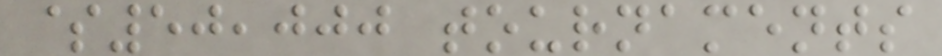$50,000 tournaments
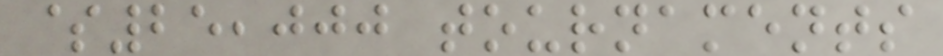$25,000 tournaments
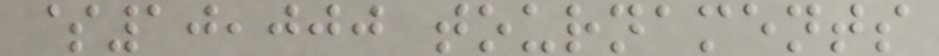$10,000 tournaments
